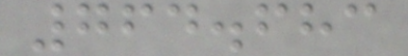764.683
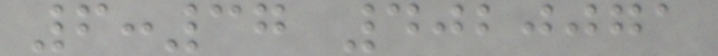6:37 4020071
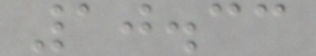10.33
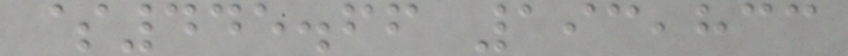$445.66 193,833
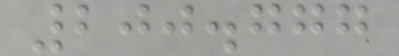200.777
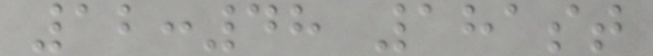12:48 181st
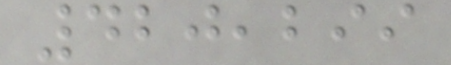420,299
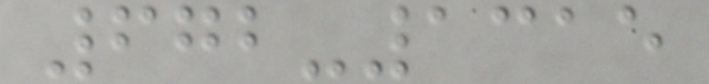672-1315
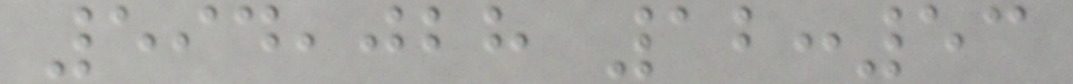594,028 12:53
